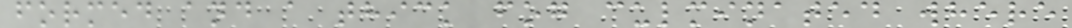formed and a thick fog culminated where
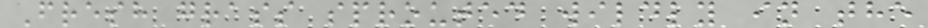Fresh grass sprouted wildly in the
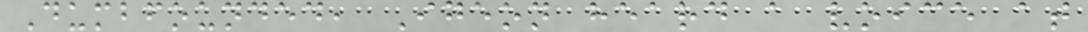Dumbfounded, Igeon heard a voice at
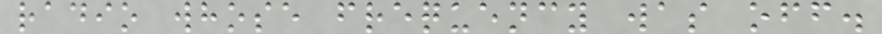radio whose frequency was off.
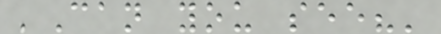'Can you see?'
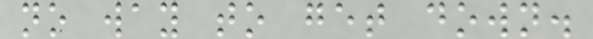no way to get down.
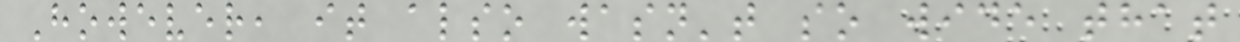However, it also wasn't so wide that
